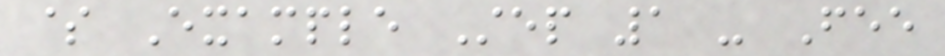$ Example Step 1 - Fee
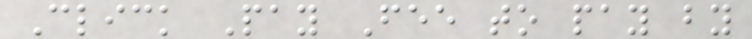Click Pay Fee to pay by
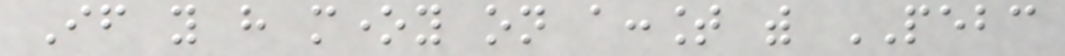If you have money on account with PEBC
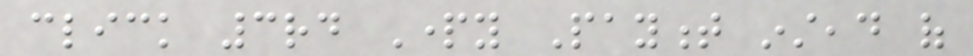click 3rd Party Payment instead of
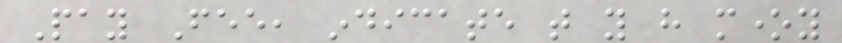Pay Fee, indicate that you have money
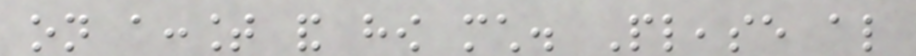on account and how much. Please also
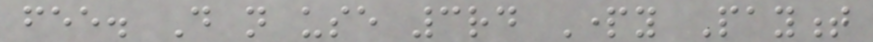fee. Do not use 3rd Party Payment
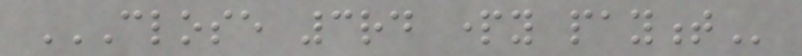CLOSE 3RD PARTY PAYMENT
